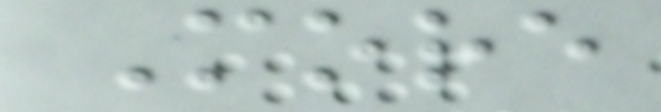More
